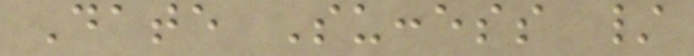Date Success /
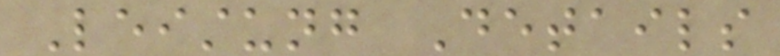Leistung Details
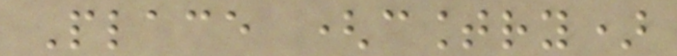Place (country)
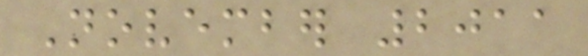November 2011
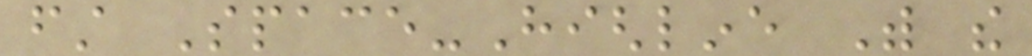first Space-Highline With the
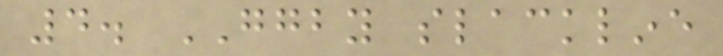4. GGBY slackline
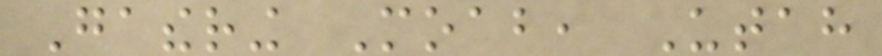Gathering Moab, Utah
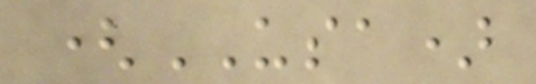(USA)
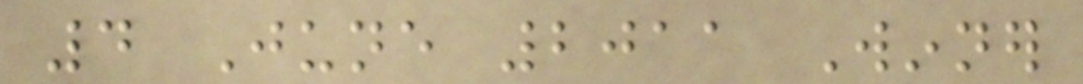4 June 2011 Winner
